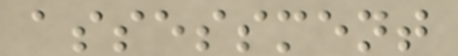assessment
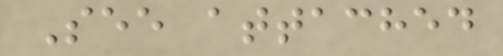See attached
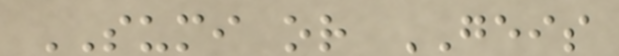SUMI or GEIS
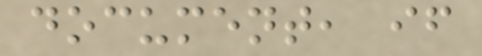document, if
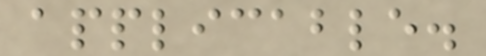applicable.
